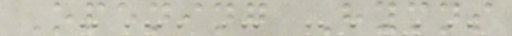Opening Hymns
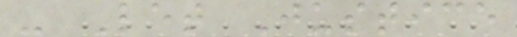- Let Justice
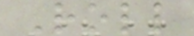Roll
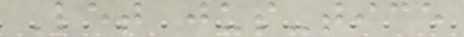Let jus-tice
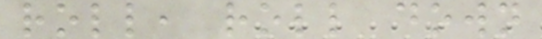roll, roll down
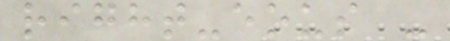right-eous -
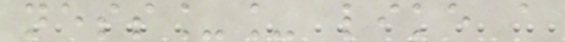ness__ like a
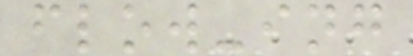flow-ing
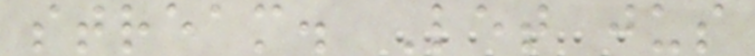stream. Let jus
